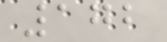172
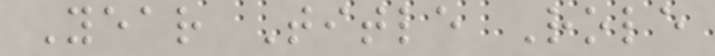Year Title Role
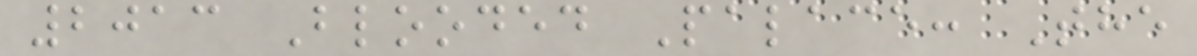2013 Blooded Palace: The
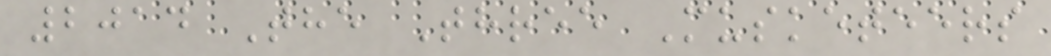2014 The Three Musketeers
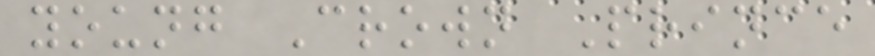young Crown Prince
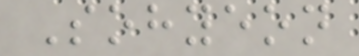Sohyeon
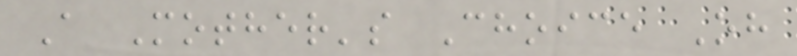A Mother's Choice Oh
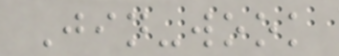Jin-wook
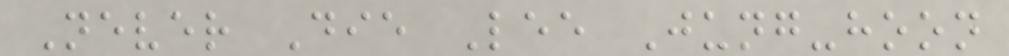Never Die Lee Jung-hoon
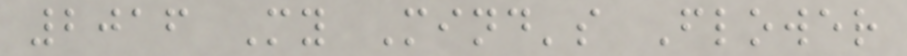2016 My Mind's Flower
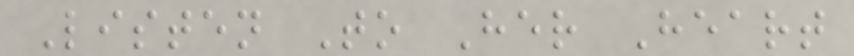Listen To Her Heart
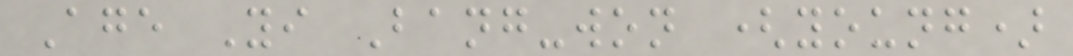Age Yi Bang-won (young)
